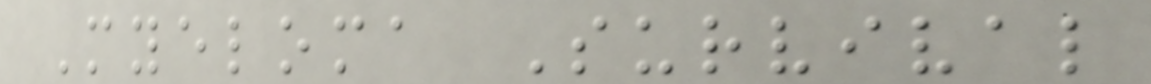Myeloma Survival
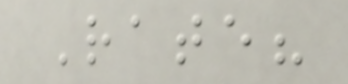Rate?
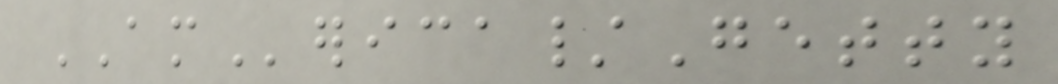AMerica/Getty
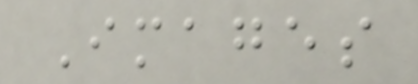Images
